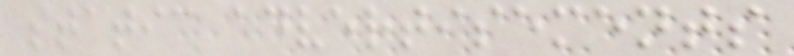static advertisements
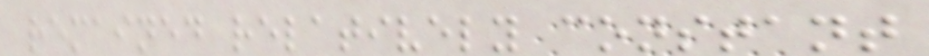remained relatively constant
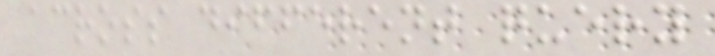across different query
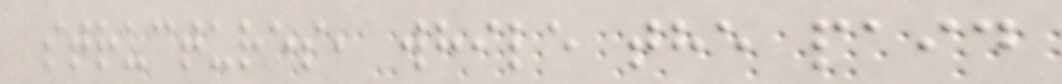structures, while the paid
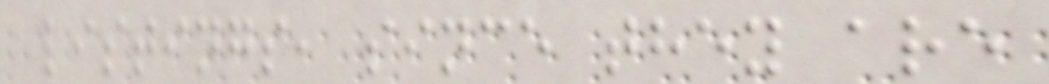listings, since they are
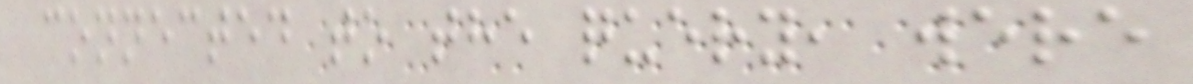connected to the query, were
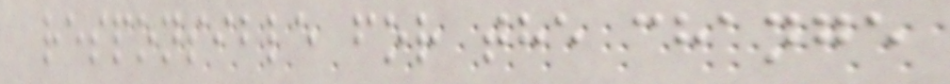responsible for the change
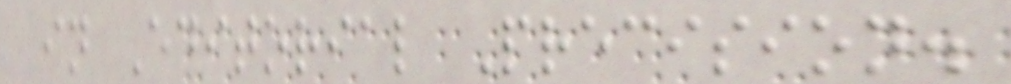in Editorial Precision.
